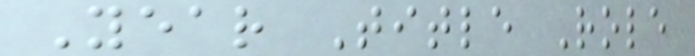Year Title Role
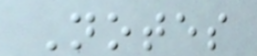Notes
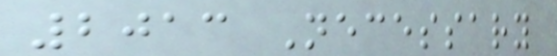2013 Necessary
